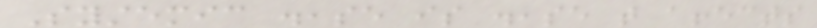Systemic disease is disease that affects
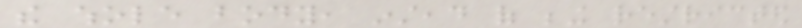the whole body, instead of being restricted
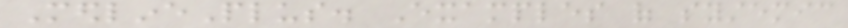MedlinePlus. Examples of systemic
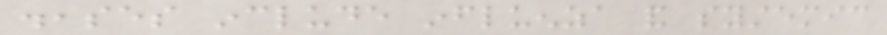diseases include influenza and systemic
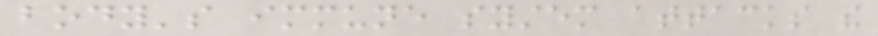body's immune system attacks the
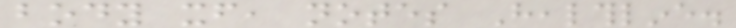body itself, notes Healthline.
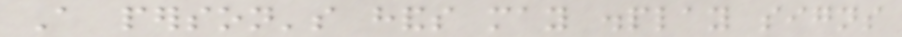A person's hands may display signs
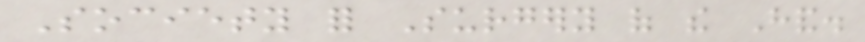Society for Surgery of the Hand.
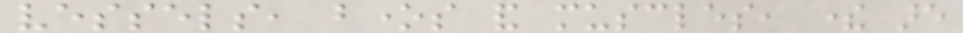vessels, bones and muscles, there are
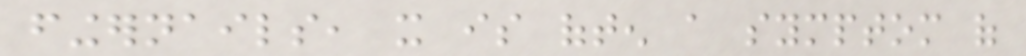fingernails, it is often a symptom of
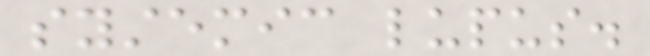systemic lupus.
